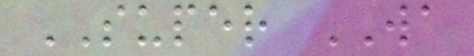SUPER WA
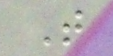T
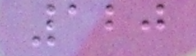120
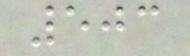503
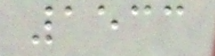1533
